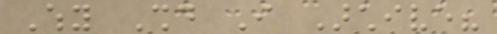Why Should I Archive?
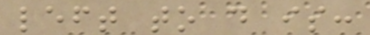left to do is:
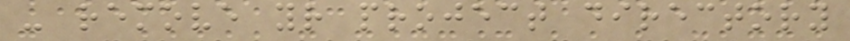- remove your project directory
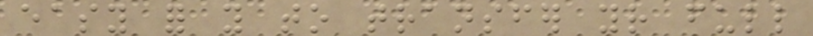easy for you to transfer your full
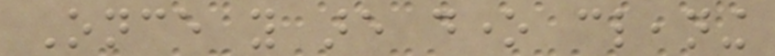Once you are done cleaning
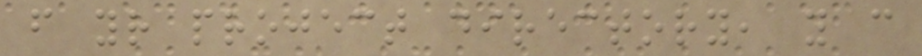from your project directory, you can
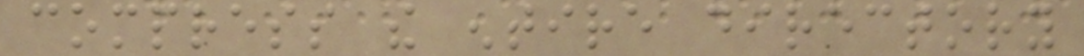compress the entire directory
